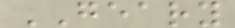GEARY
